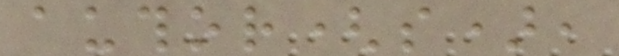author(s),
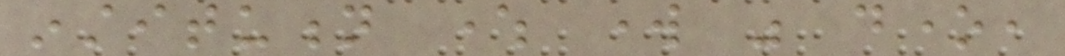institution where work was done,
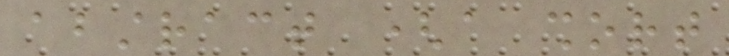abstract (a short
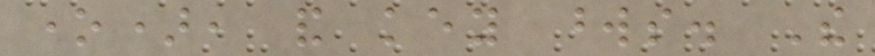one), and key words. The
